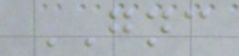GNC
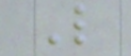L
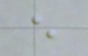e
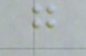g
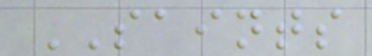SAINTS
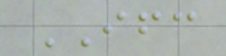IFC
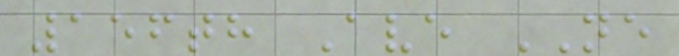156th Ave NE
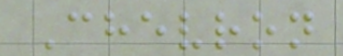Chevron
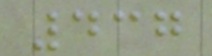437
